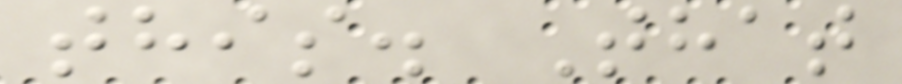this. That
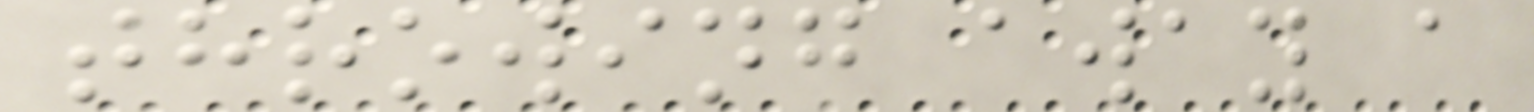throwing away a
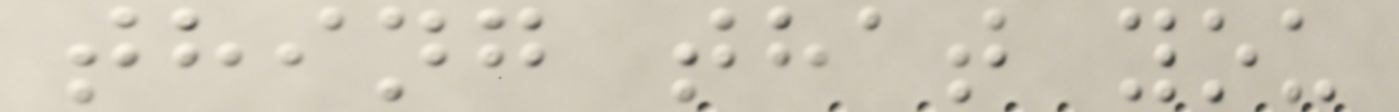thing that you
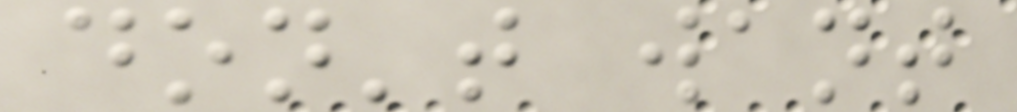don't want
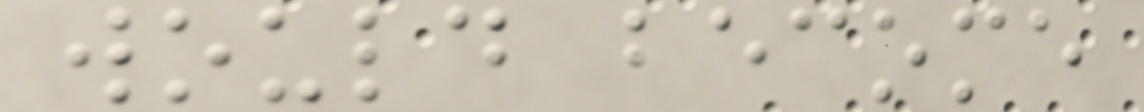would become
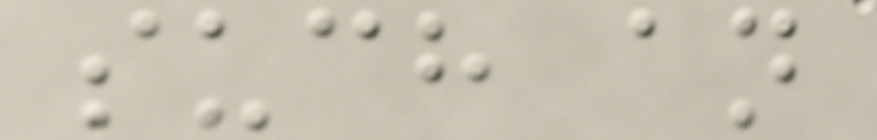such an
